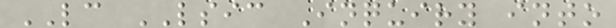LC LSIC Inquiry into
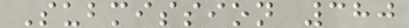Submission 380
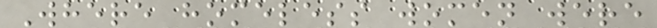Where homeless women were
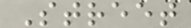Street
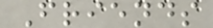Friends
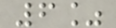6%
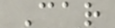Car
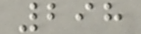298
